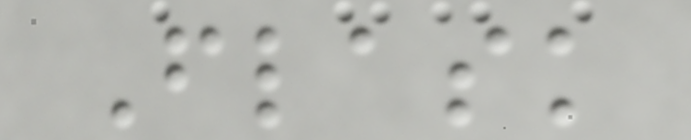Flask
